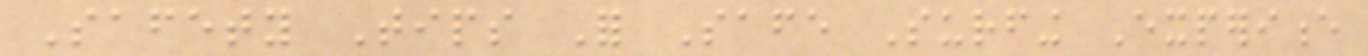Safety Tips For Safe Surfing Experience
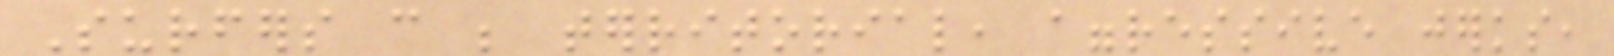Surfers can be territorial, aggressive jerks,
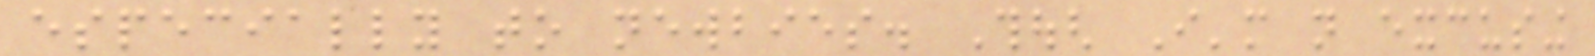especially to newbies. Though I'm not excusing
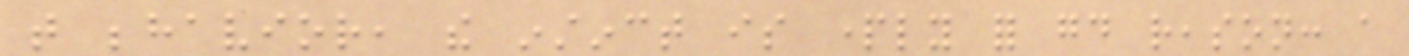that behavior, the instinct is partly for good reason: a
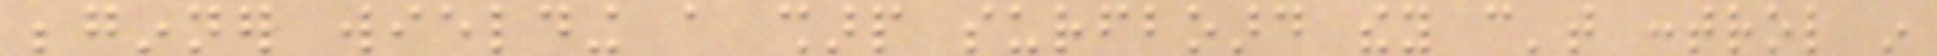beginner wielding a sharp surfboard they can't control in
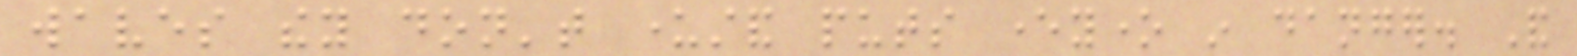waves they don't understand puts everyone in danger. And
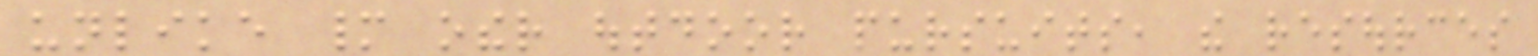unlike many other outdoor pursuits, the resources
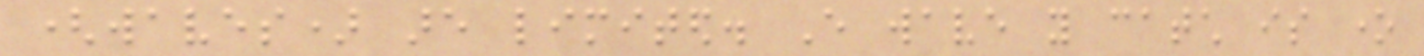(waves) are limited. Every wave you catch is one
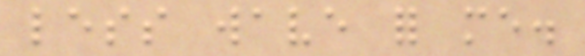less wave for me.
